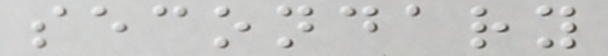secondary
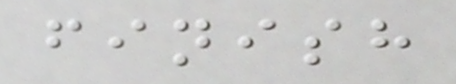finish
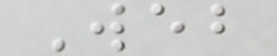Web
